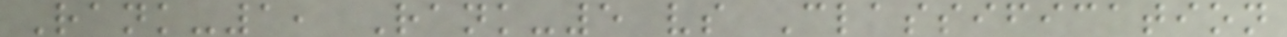Rank-1, Rank-5 vs Classification
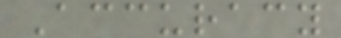Accuracy
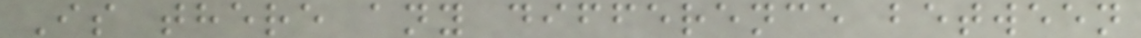Is there any difference between
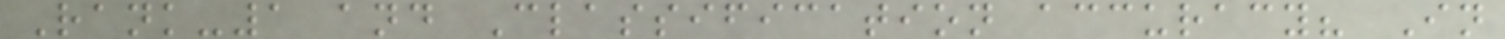Rank-1 and Classification accuracy? In
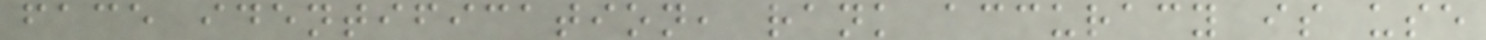face identification, rank accuracy is use
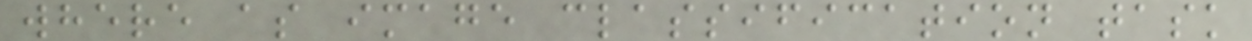where as image classification task
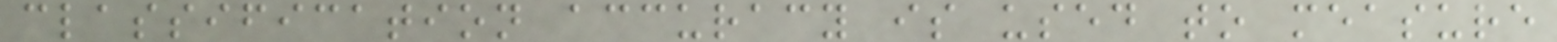classification accuracy is used to measure
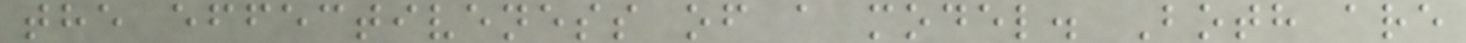the effectiveness of a model. Both are
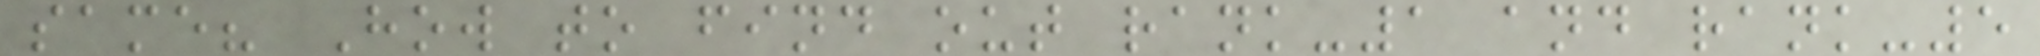same? How to find out rank-1 and rank-5
